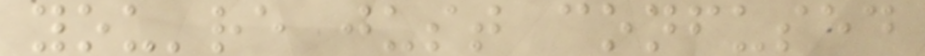you're just confused
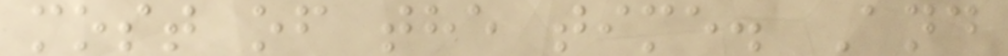most of the time. And
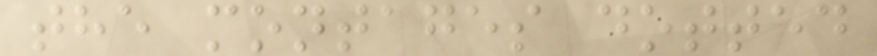the montages dotted
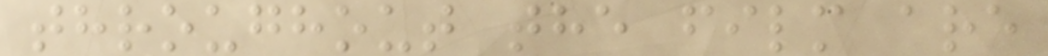throughout the film are
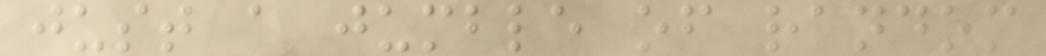just a jumble of random
